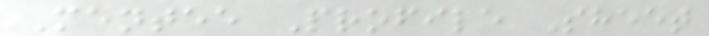Mentee Profile Sheet
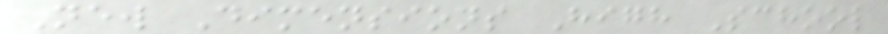New Dimensions High School
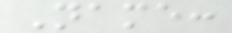Name:
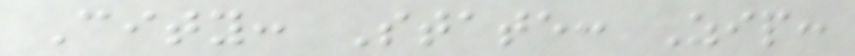City: State: Zip:
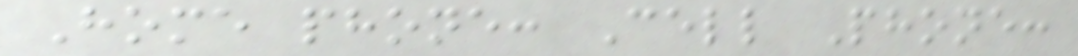Home phone: Cell Phone:
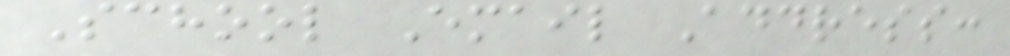School Email Address:
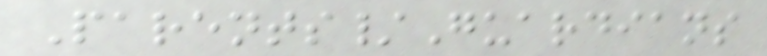Parents/Guardians
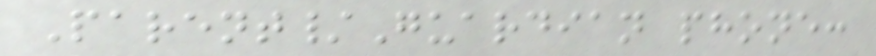Parent/Guardian phone:
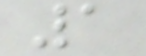1
